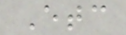Etc
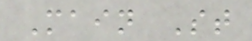Main St
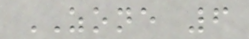ZONE 6
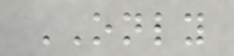ONLY
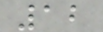12
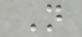N
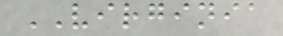VIRGINIA
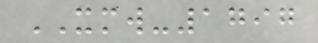XMW-1797
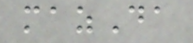mazDa
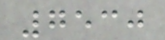7530
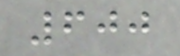600
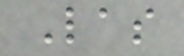Las
